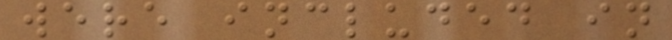were included in
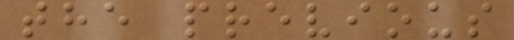the previous
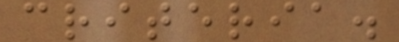criteria.
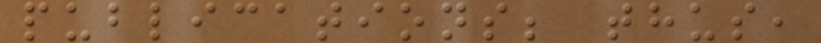publications; thus,
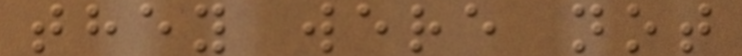they were not
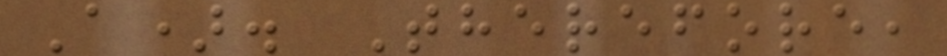A). Therefore,
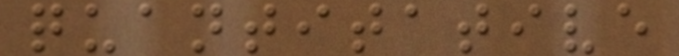quantitative
